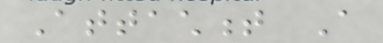Attachment A
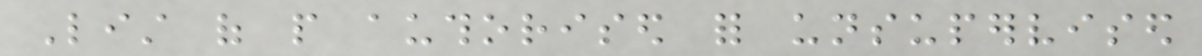List of people authorised for unsupervised
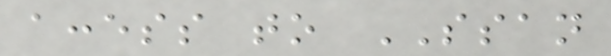access to SSAN
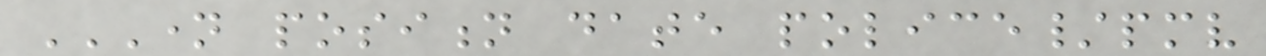NAME POSITION DATE POLICE/PMV
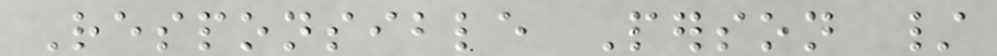Responsible Person /
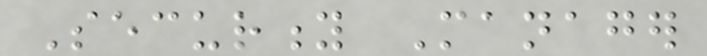Security Manager
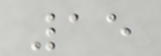15
